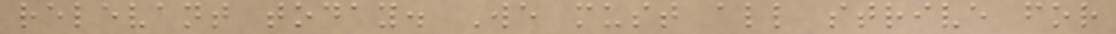relevant today. We must all strive for
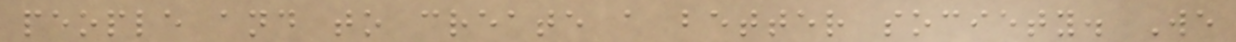people and to create a better society. We
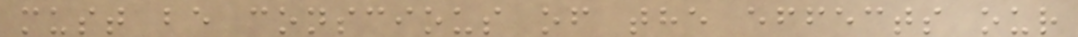must be conscious of the effects our
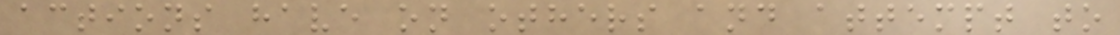actions have on others and attempt to
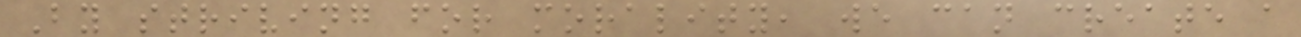By striving for morality, we can create a
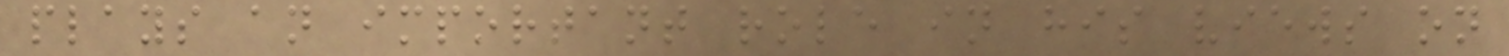plays an important role in his views on
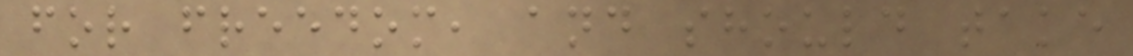for freedom, and should take
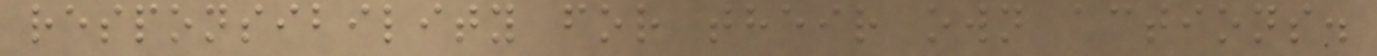responsibility for their own actions.
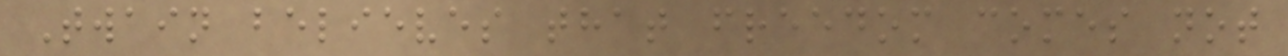Twain believes that freedom comes not
